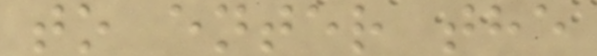to enter the
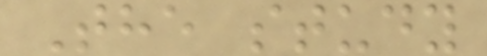The study
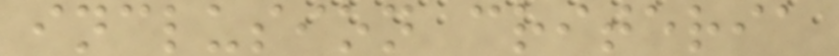inclusion criteria
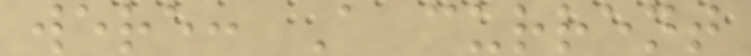were: A current
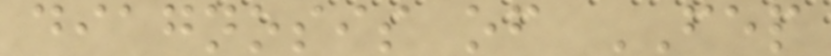diagnosis of FEP
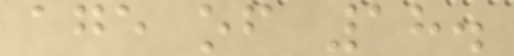age of 18.
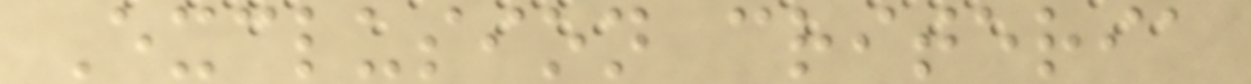Exclusion criteria
